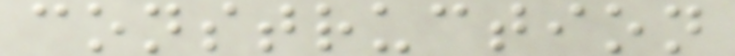construction
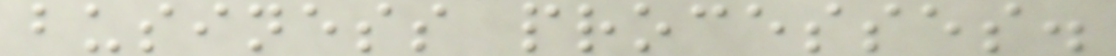business processes.
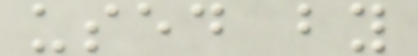used by
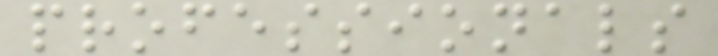professionals
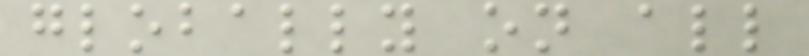globally on all
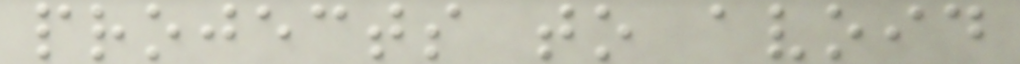projects to avoid
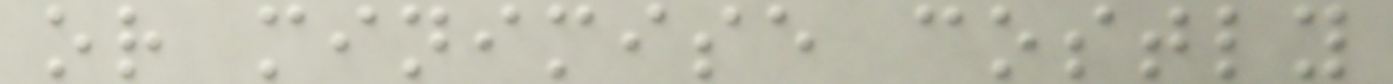or minimise costly
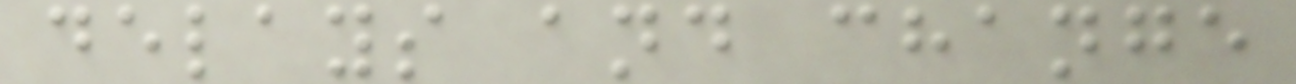delays and change
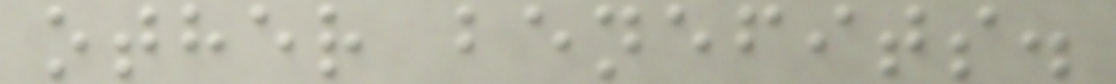other benefits.
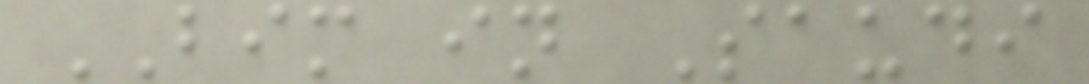BIM in Saudi
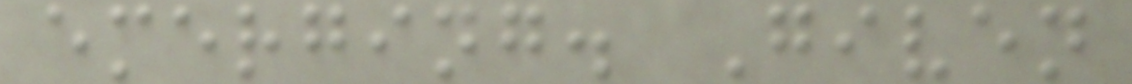emerging. Given
